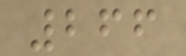266
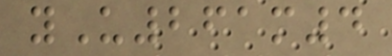yU261m4
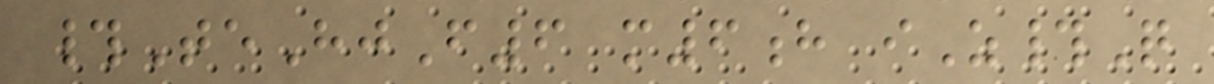#TeHjF6 m6h iZ#Q
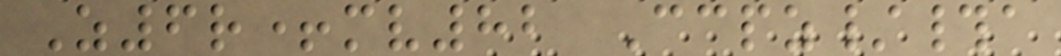Z6r+mv82 Ccpz/#a
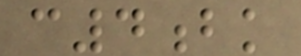c4bk
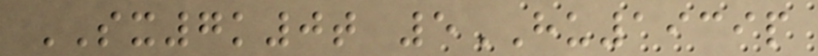SX7k0t 5HU1939p
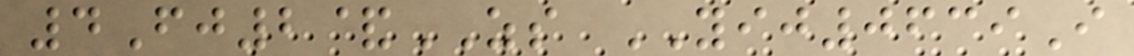4Fj2&ZS YIJ0639I
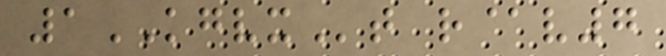1KGVXt r@v7
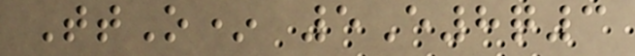TtO* 5E8q3
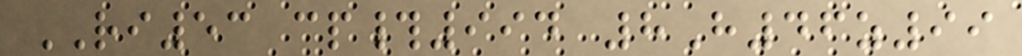RI53 cp#994 8H46z99
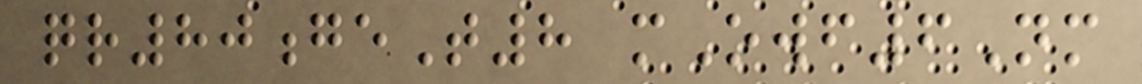qr80geT8 mOwf6Nm
